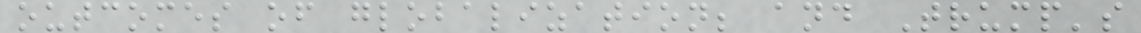outcomes of globalization; and Trump's
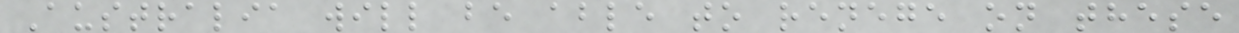Australia will be able to renege on these
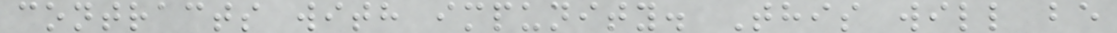contracts with impunity. This will be
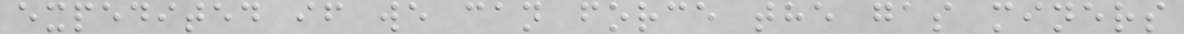expedited if we can force the gas miners
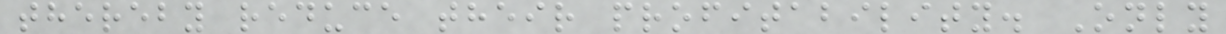thereby reduce their profitability. Only
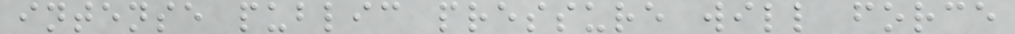intense public pressure will force
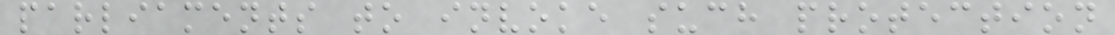parliaments to invoke such protection
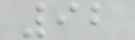92
